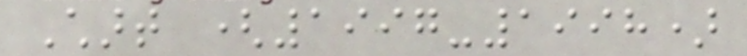Chart (1997-1998)
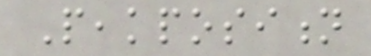Peakposition
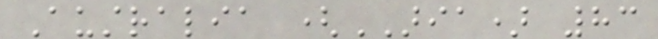Australia (ARIA) 83
